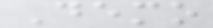Demo
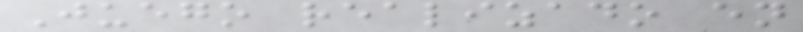Juego realizado en
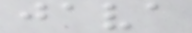java
